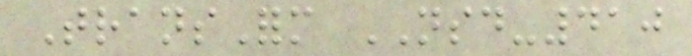TransForm NSD-410
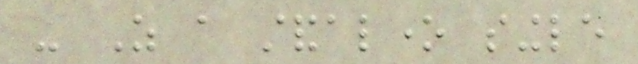- As a standalone single
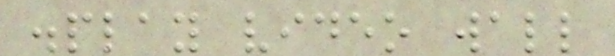display video wall
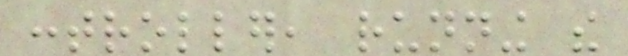controller, running the
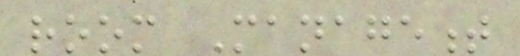room Management
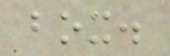box.
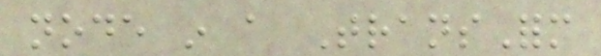node in a TransForm
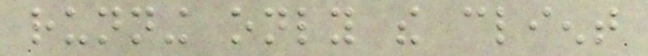running only the client
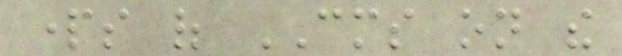parts of CMS on the
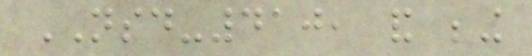NSD-410, and being
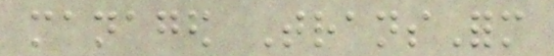managed TransForm
